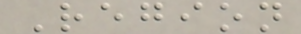Region
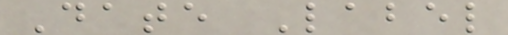Date Label
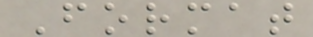Format
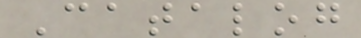Catalog
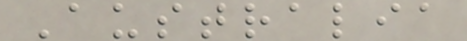Australia
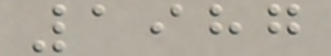1987
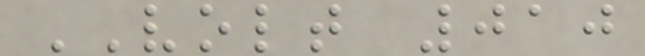VOLT 010
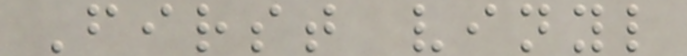First vinyl
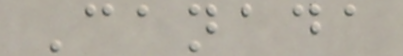Canada
